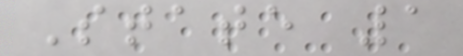State 1
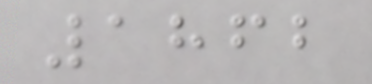1862
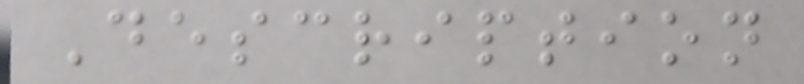Description
